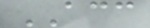ACC
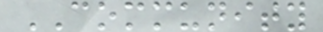COMMUNITY
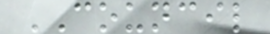COUNCIL
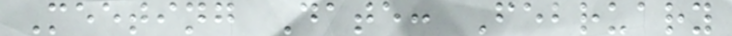Meeting Date: February
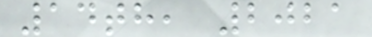14th, 2021
